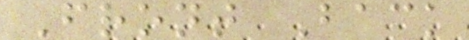Front Back
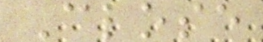Close
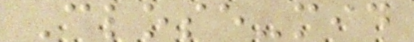Close-mid
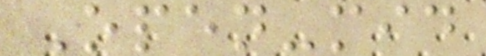Open-mid
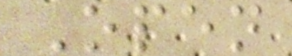Open
